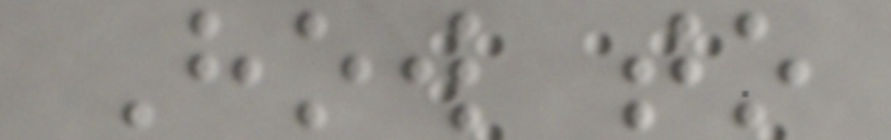How to
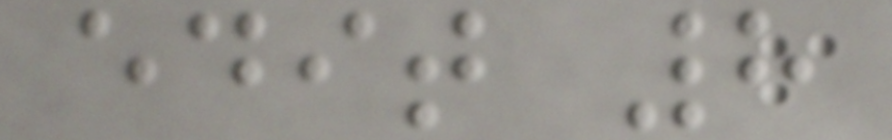edit 8
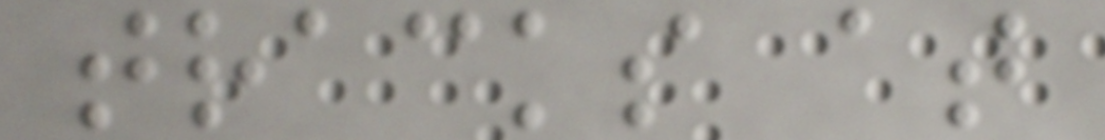tracks at
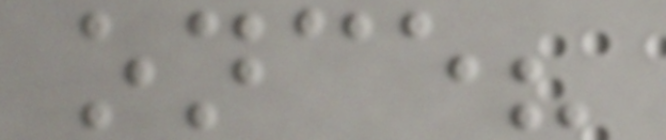once?
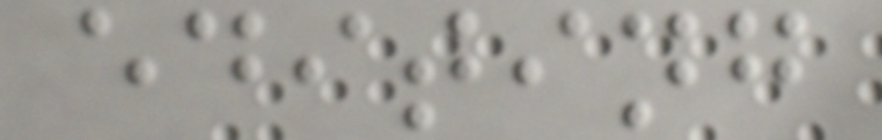editing
